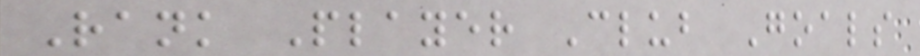Rank Player Club Goals
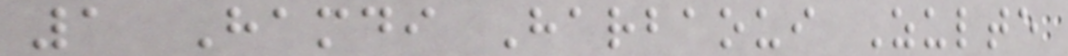1 Hamdi Harbaoui Zulte
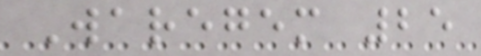Waregem 25
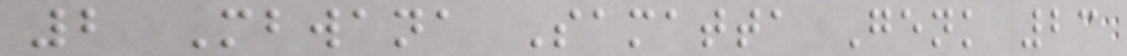2 Mbwana Samatta Genk 23
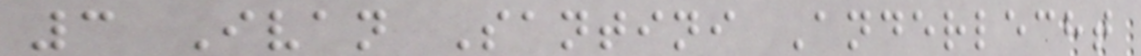3 Ivan Santini Anderlecht
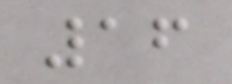16
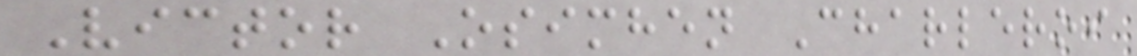Victor Osimhen Charleroi
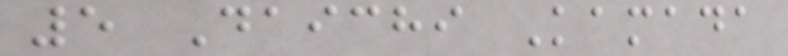5 Daichi Kamada
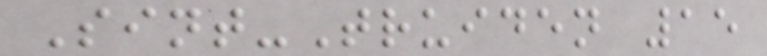Sint-Truiden 15
